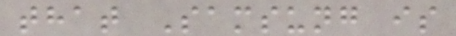that Samsung is
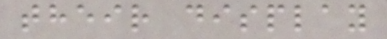their display
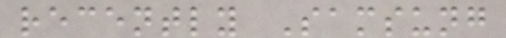recently Samsung
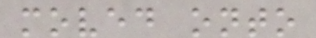moved onto
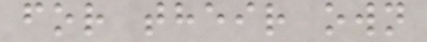for their own
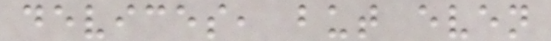devices, but even
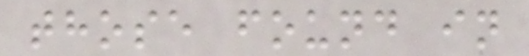those found in
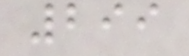299
